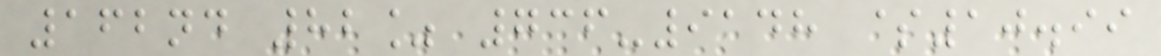162nd 82% 736-9148 $10.99
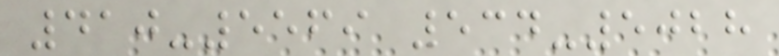410-5569 534-5028
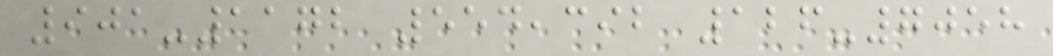901-1172 554,392 126-7058
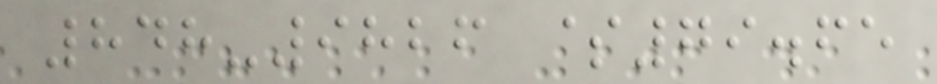848-9826 $79.65
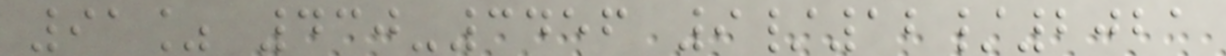91% 430-3456 9/12/2021
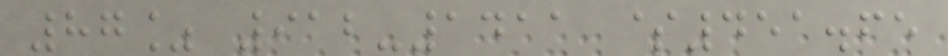87% 912-1411 $451.65
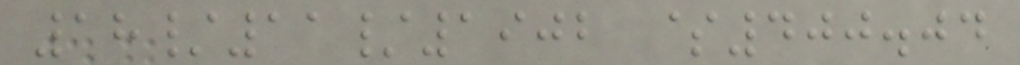18/11/1902 $400.04
